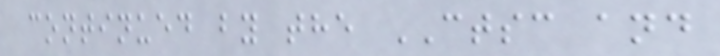continued by the CTSC and
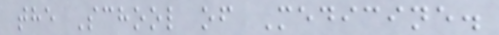the School of Medicine.
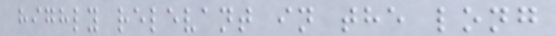highly relevant in the long
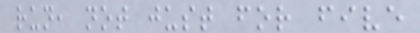run, not just for five
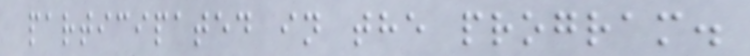participated in the program.
